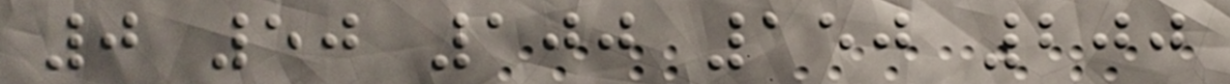0 50 100 150 200
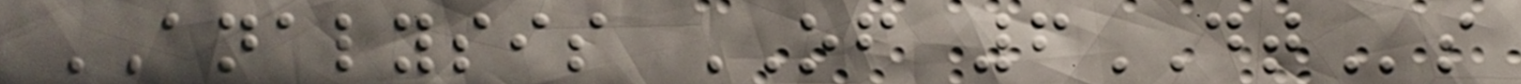ANALYSIS OF 6DTs
